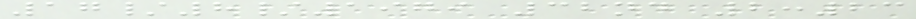17/8/1979 32nd 2:23
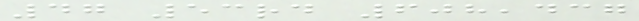47 53rd 608,437
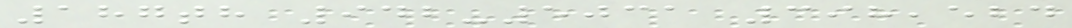187th 942-5031 398,524
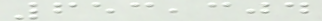653,304
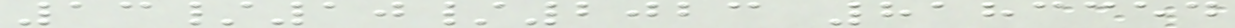13/10/2023 8183354
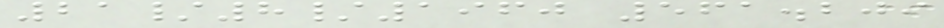21/8/1960 561.209
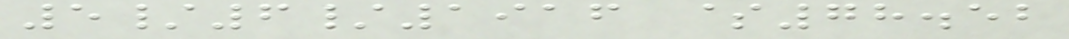5/6/1916 $78.52
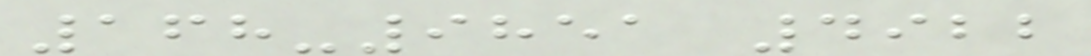168-9851 4922
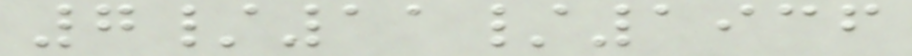7/11/1936
